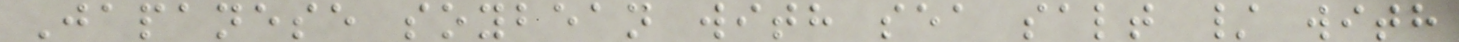Japanese soybean with sea salt / with
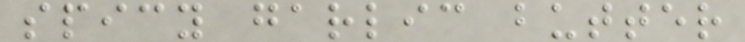spicy garlic butter
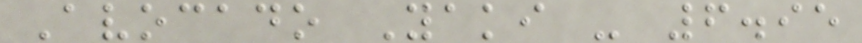Avocado Yaki - 6.95
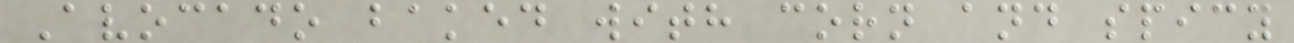Avocado baked with corn and spicy
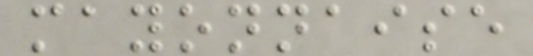mayonnaise
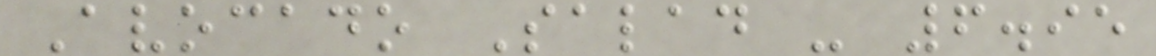Avocado Salad - 6.95
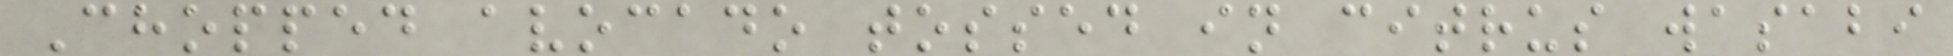Chopped avocado tossed in citrus wasabi
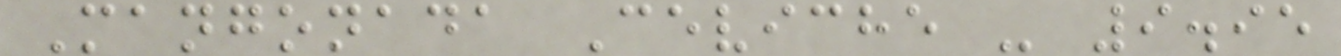Mangonada Ceviche - 9.95
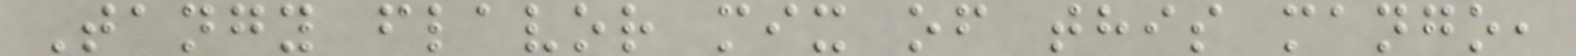Tangy flavor mix of this mango,
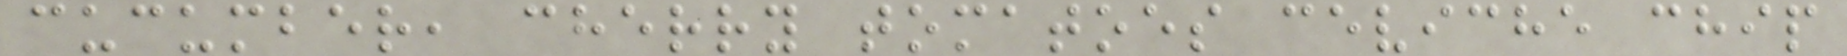cucumber, cherry tomatoes ceviche chip
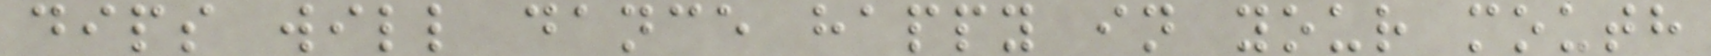dips will dance happy in your mouth
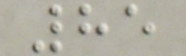85
